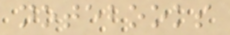notebooks
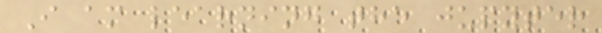I am learning the jupyter
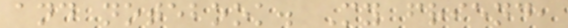and notebook. My friend,
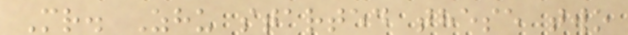Mr. Zhu started these two
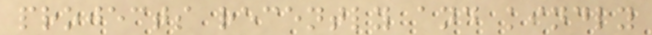projects recently and kindly
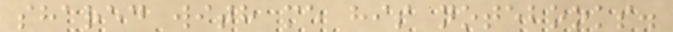shared with me his notebooks.
